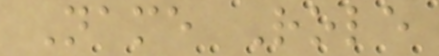Name Role
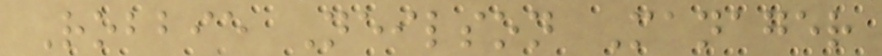Robbie Neilson Manager
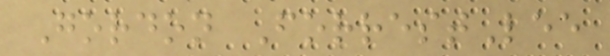Gordon ForrestLee
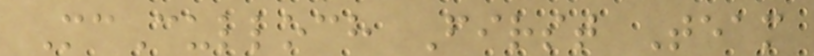McCulloch First Team
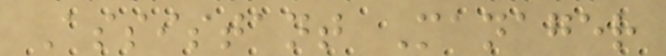Assistant Manager
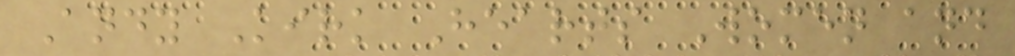Andy Kirk Hearts Women and
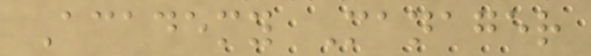Academy Manager
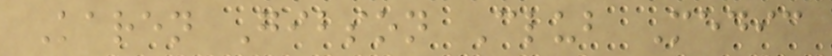Karen Gibson Club Medic
